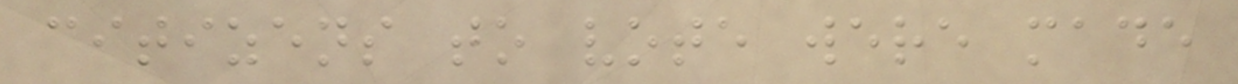citizens to vote were made
